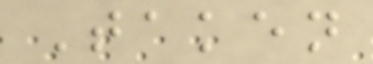Taken
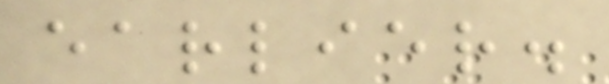earlier.
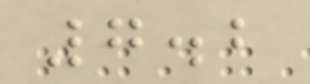7.2
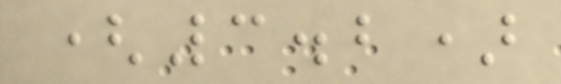(3.2)
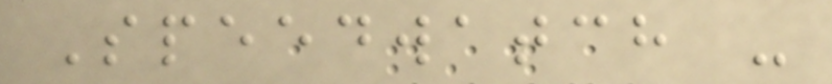Speedwatch -
